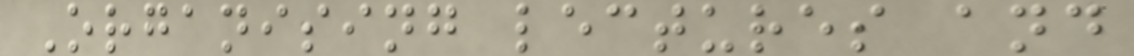Organising lectures and
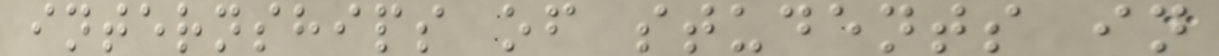internships of students in
